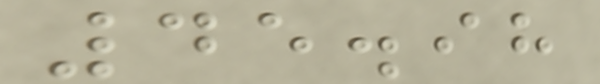45.98
